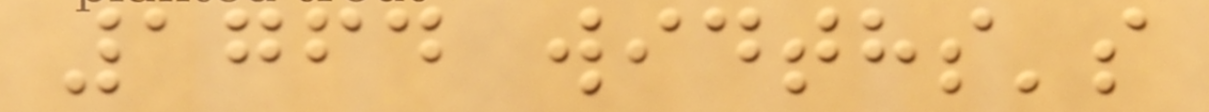1764 widths's
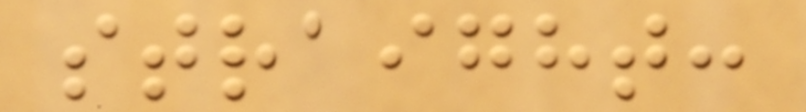straight:
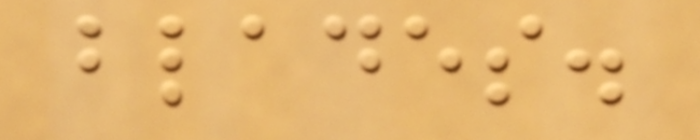blades.
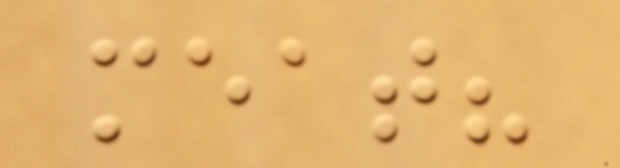meat?
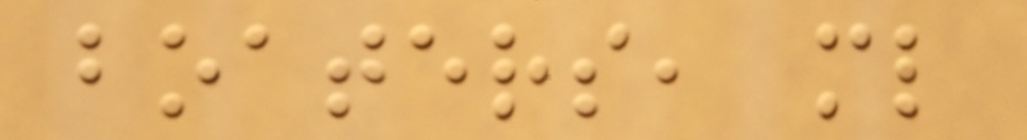boaters, ml
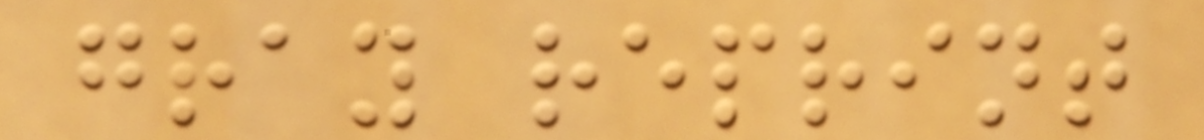gray reprint
